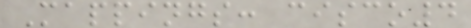Mappings: cisco4
